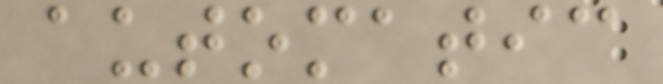automatic
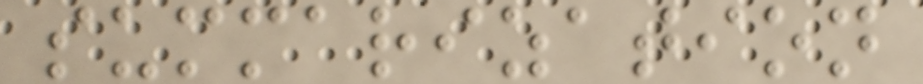summarization
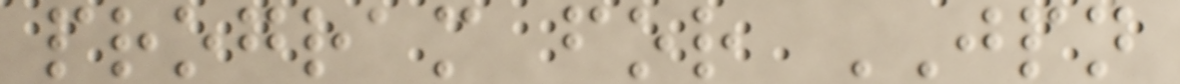program for JPN
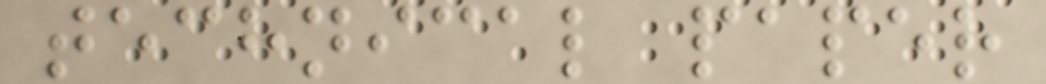technical paper
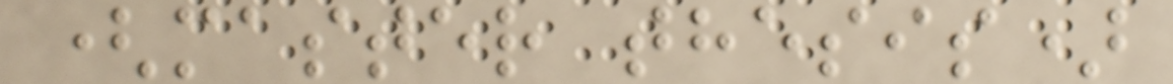(master thesis)
